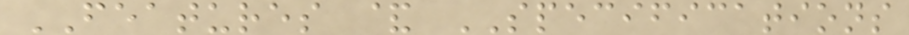FEATURES & SPECIFICATIONS
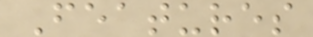Features
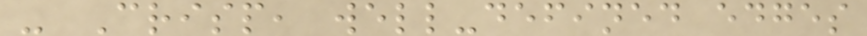- Crisp, well-defined edges
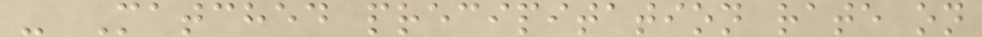- Matched precipitation rate on
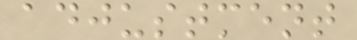adjustment
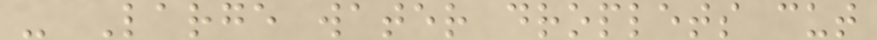- Large water droplets cut
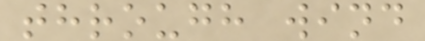through wind
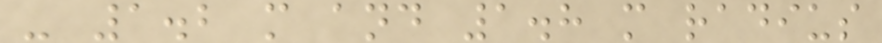- 1.2 m and 1.8 m radius
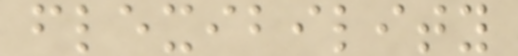flexibility
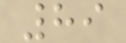89
